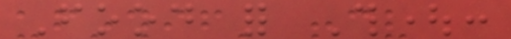Food for Thought:
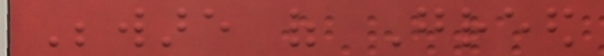Beware of Greed
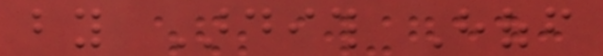by Ardith Hoff
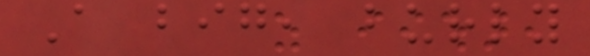A big, burly
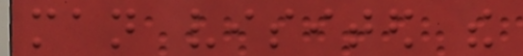man visited the
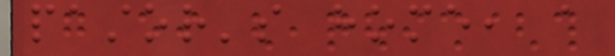pastor's home, a
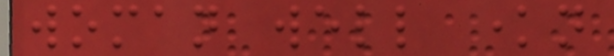woman well known
